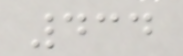434
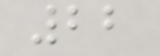22
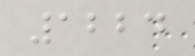1224
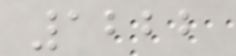1222
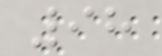98
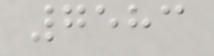7583
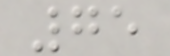75
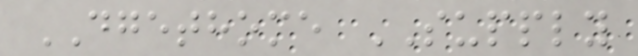DGETHOME SUPPLY
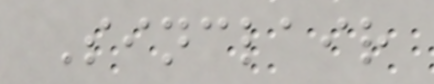Sinclair
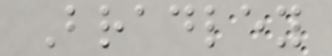Bradley
